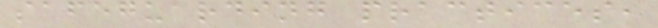safeguarding practices,
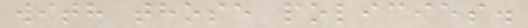with those policies.
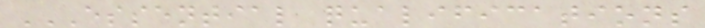ESSENTIAL QUALIFICATIONS
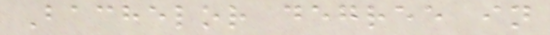Bachelor degree in
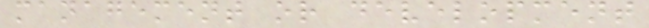management or development
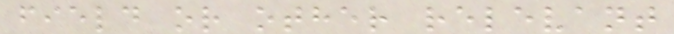field or other relevant
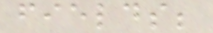fields;
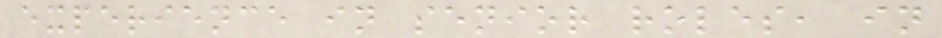experience in senior roles, in
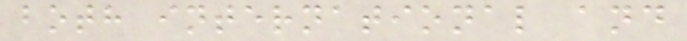both international and
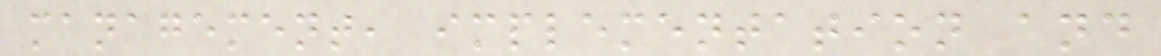management, implementation and
